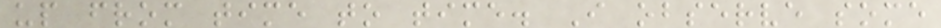up from time to time. I observe some
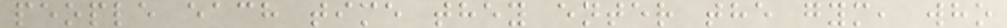people each time they enter the gym, who
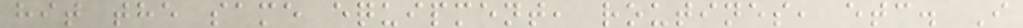hit the same equipment, routines, etc. I
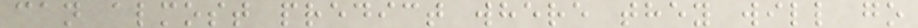can almost predict where they will go
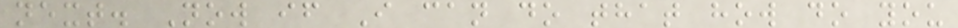next. Now if I can do that how do you
